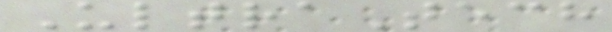UltraTech
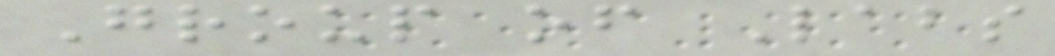Group of Labs
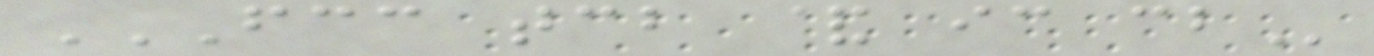FCC TCB & IC CB
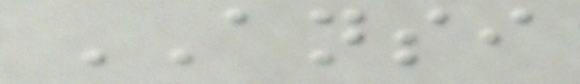ANSI
